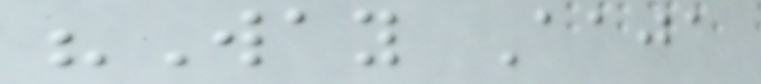"Way Aaja
